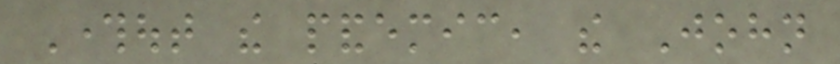Throughout the pandemic, the John
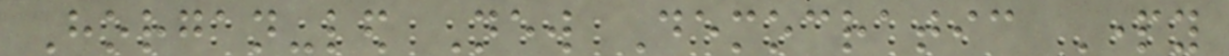Horgan-led New Democratic Party
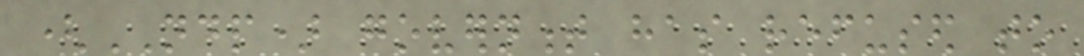(NDP) government has refused to
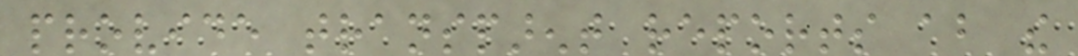provide transparent reports about the
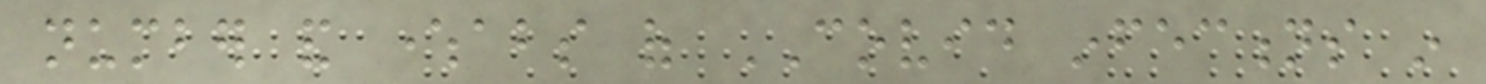number and whereabouts of COVID infections in
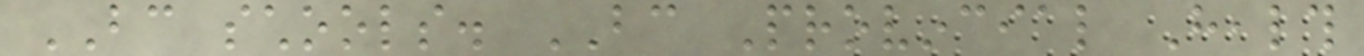BC schools. BC Provincial Health
